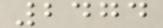2474
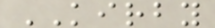KIRBY
